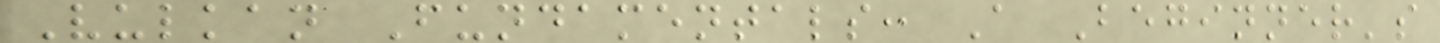Vulkan Fundamentals: A Beginner's
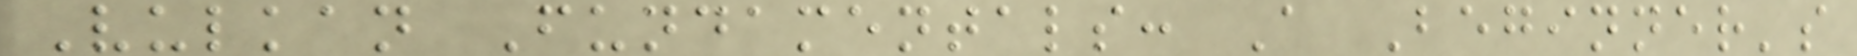Vulkan Fundamentals: A Beginner's
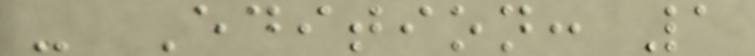- Edition: 1
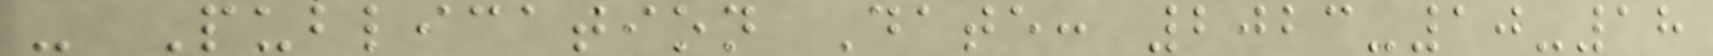- Publication Date: 2023-10-18
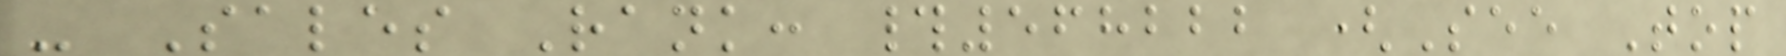- Sales Rank: #568222 (See Top
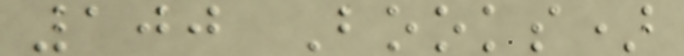100 Books)
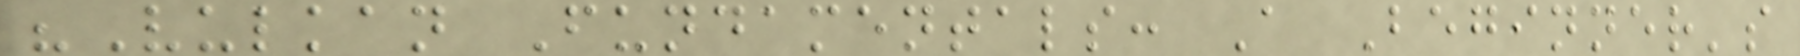"Vulkan Fundamentals: A Beginner's
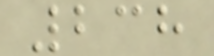238
